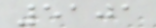5101
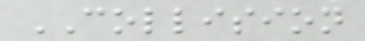COLLISION
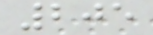205
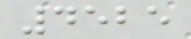4525
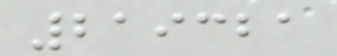219321
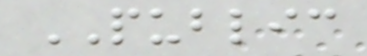PUBLIC
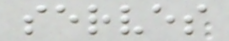serves
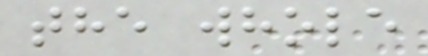the whole
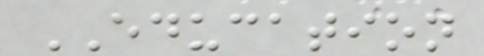EDUCATION
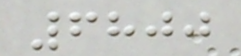6800
